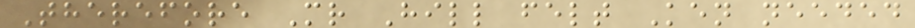Therefore Mr Hill felt Ken needed
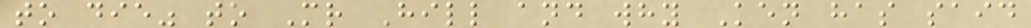to die" to Mr Hill and why Ken has said
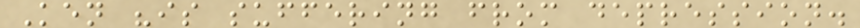Ken "is suffering from depression.
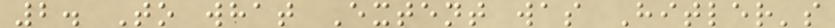2. To what Extent was Hitler's
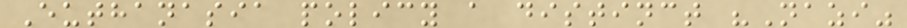Euthanasia policy a distinct "Nazi"
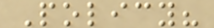Policy?
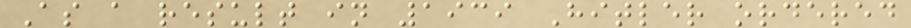As a result in 1939 Hitler ordered
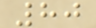80
